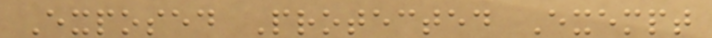Exposed Protected Exempt
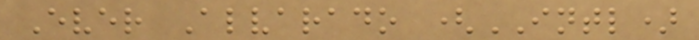Ever Alvarado (INTL)
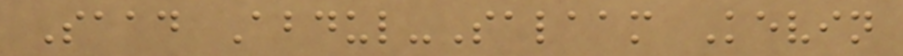Saad Abdul-Salaam Kevin
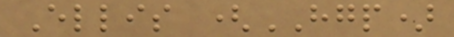Ellis (HGP)
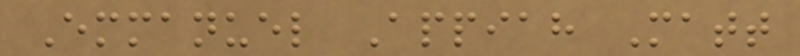Emmanuel Appiah Matt
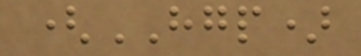(HGP)
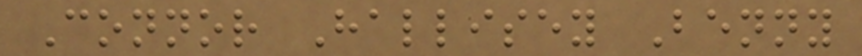Connor Hallisey Benny
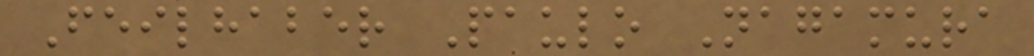Feilhaber Paulo Nagamura
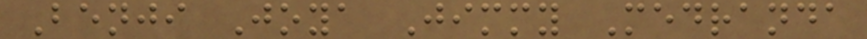Benji Joya Jimmy Medranda
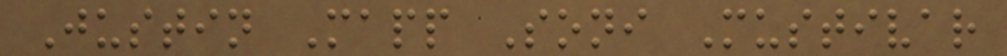Justin Mapp Soni Mustivar
